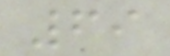69
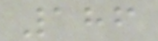186
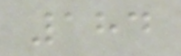184
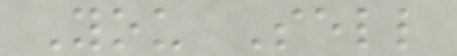You Sell
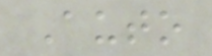Auto
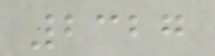2327
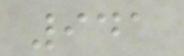941
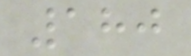180
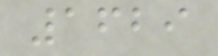1629
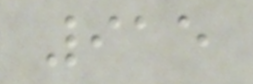915
